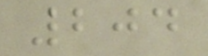204
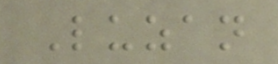Luzan
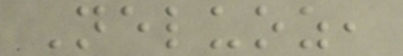Neluoz,
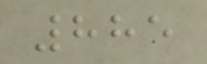885
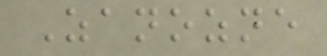Zanozne
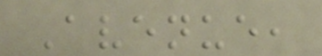Avenue,
